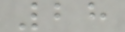28
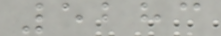5283
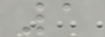1
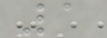1
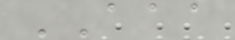AAA
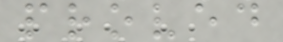proved
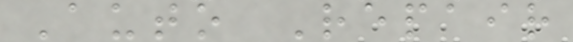Auto Repair
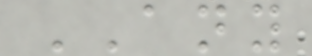ANY
